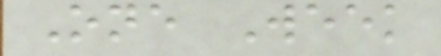One Week
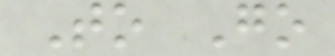To Go
